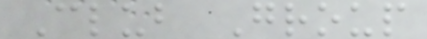Club Group
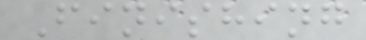Finishing
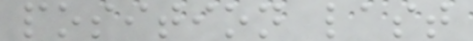position last
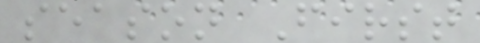season First
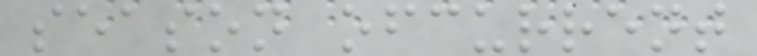season ofcurrent
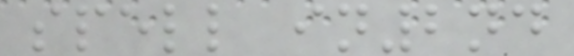spell in2nd
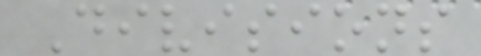Divisions
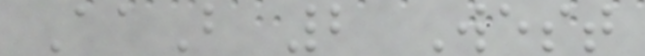AaB 2 West
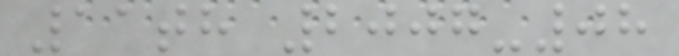11th 2007-08
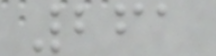261
